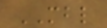MBL
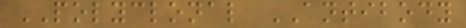POLYCLONAL ANTIBODY
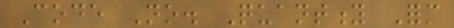Code No. Quantity Form
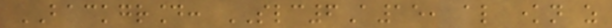BACKGROUND: SLC6A15, also known as
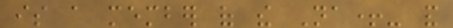is a member of the Na+- and
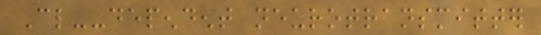Cl--dependent neurotransmitter
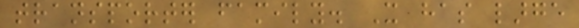transporter family. It has large
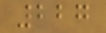227
